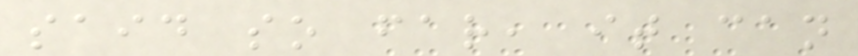said so far, it can
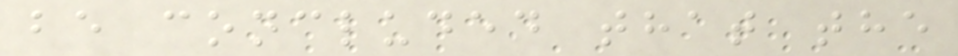be concluded that the
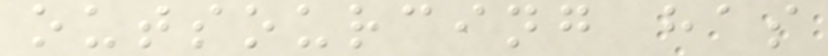outsourcing has
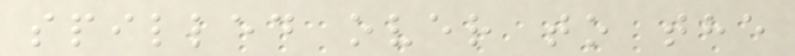spilled over to the
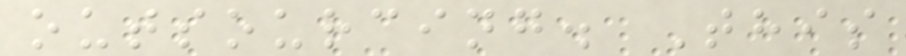outsourcing. This
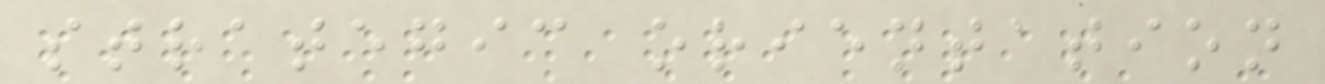strategic orientation
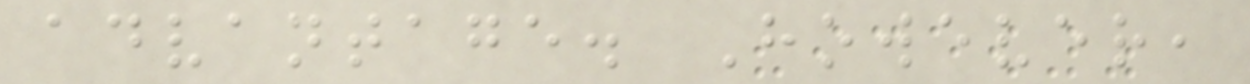advantage. However,
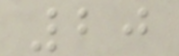20
